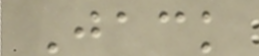Jack
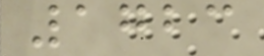1723
